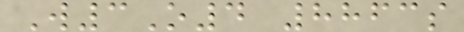W3O4 8863s
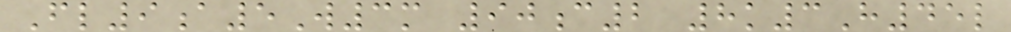Fl9a5W3m 90c2 8k3H45l
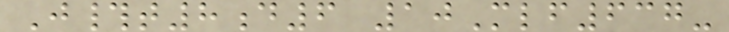J#t8d6 10Mlf637-
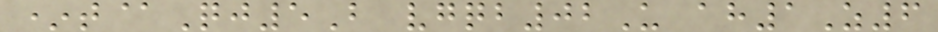*t@Qj5B vgqb02U ah1Z6
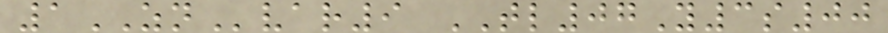1ZNvar9 TL07Y3s00
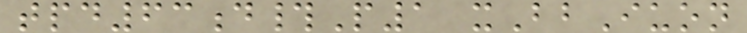tpd63d#P1 xBbIuon
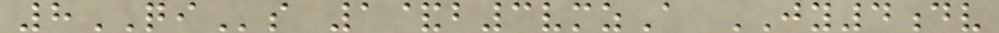8QIs 1&b3vmzA JY4dv
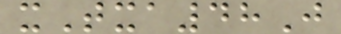xTxa48J
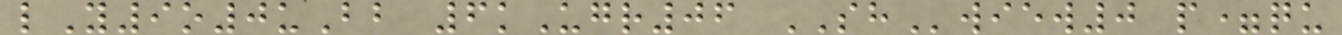lY9o0uBb 6kUgr06 SHwiew0 p=qu
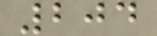204
